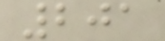201
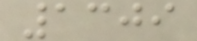1309
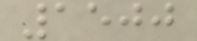1500
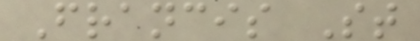Francis St
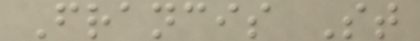Francis St
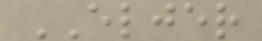ELJER
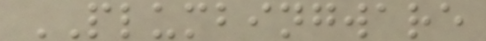PLUMBINGWARE
